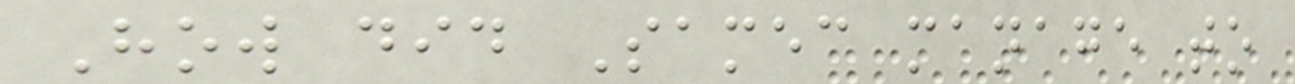How did Samec manage to
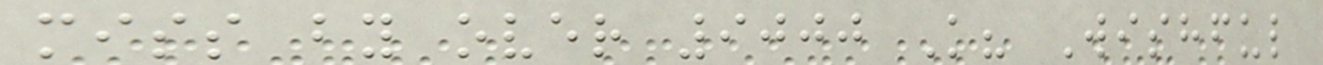miss by over 9000 K? Wishful
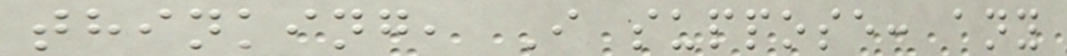thinking, I suppose: any
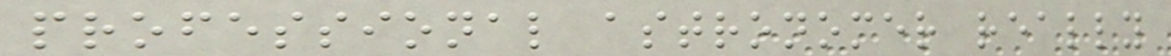professional astronomer really
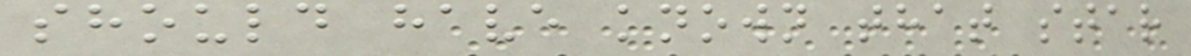should have known that star
